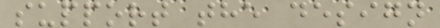support the design
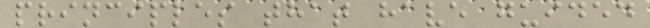principles that have guided
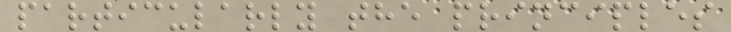particularly the principles
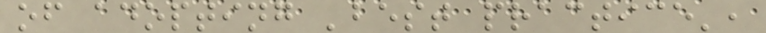of adopting 'best practice',
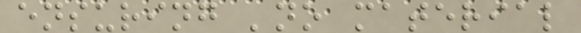ensuring 'no material
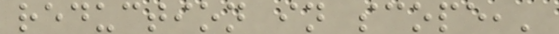reduction in scope,'
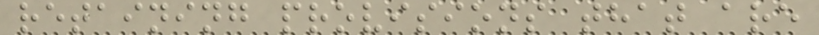retaining provisions that are
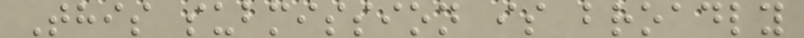This submission is broadly
